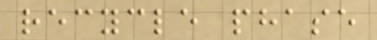recycle phase
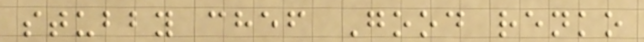stubby chef Good renko
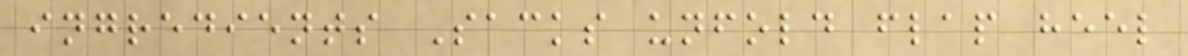ingredients Sacks unfold flap heel
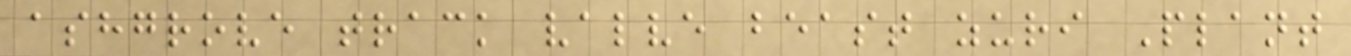ashgrove track valve beast zuri Plant
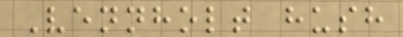Vennholt hush
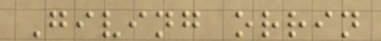Giving orrin
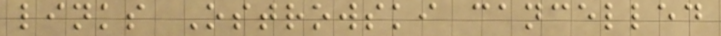links Ostrowski cancelled
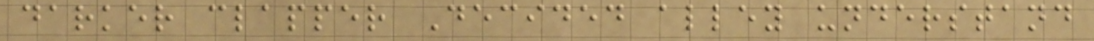darker clapper Decided alley understand
